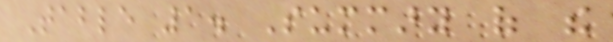Table 1. Summary of the
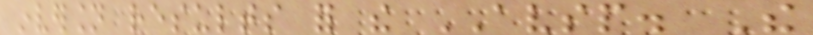inversion results for the AVSP. The
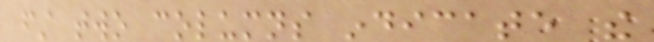first two columns indicate the
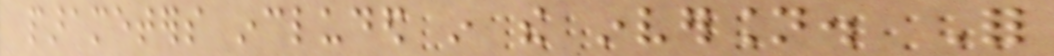parameters included in the inversion. For
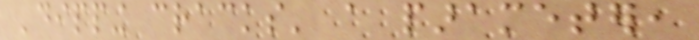'dipping cracks' a parameter,
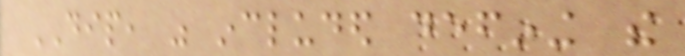DIP, was included defining the
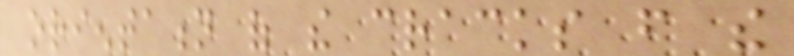orientation of the cracks from the
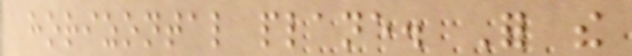horizontal plane. For the
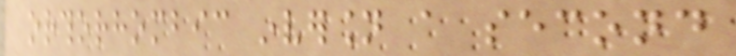orthorhombic inversion a second
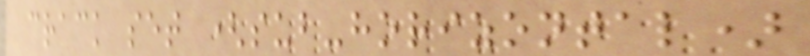crack set (sub-horizontal)
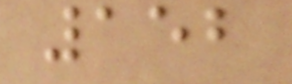152
